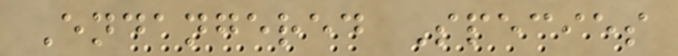Endangered Species
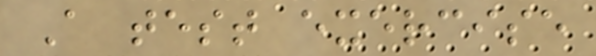A test exercise
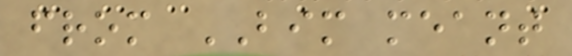from BIM meant
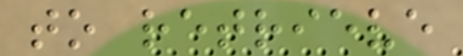to retrieve
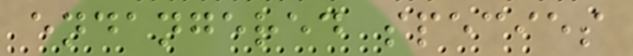endangered species
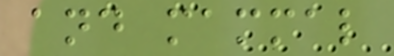and mammal
